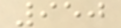950
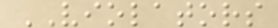VIOLATORS
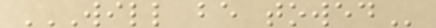WILL BE TOWED
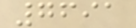7691
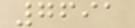7691
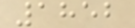1852
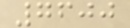7600
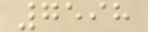7598
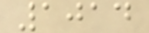1014
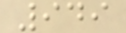949
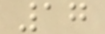17
